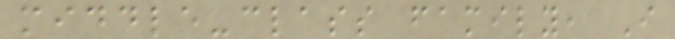middle-class family, I
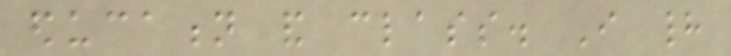education and class. I had
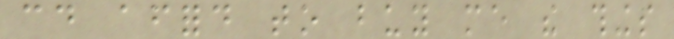could afford to buy me the things
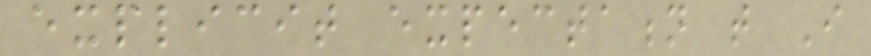explicit expectation that I
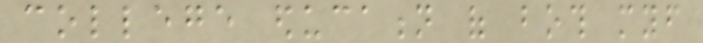college education of both myself
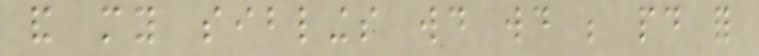and my siblings would would be paid for
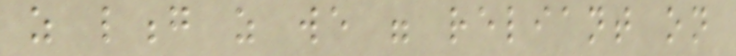as long as we were reliant on
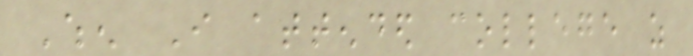When I attended college as
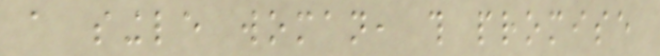a single woman, this promise
